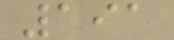191
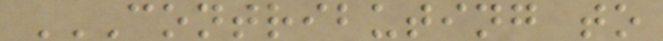CONTRIBUTING TO
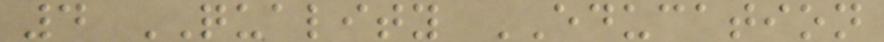4 QUALITY EDUCATION
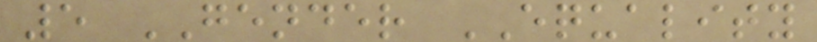5 GENDER EQUALITY
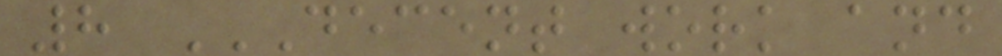8 DECENT WORK AND
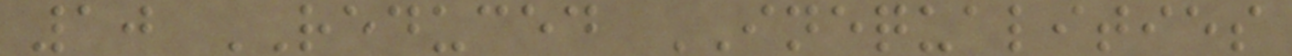10 REDUCED INEQUALITIES
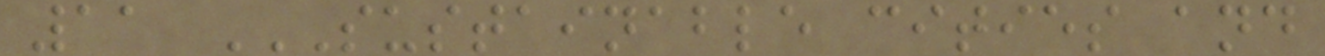11 SUSTAINABLE CITIES AND
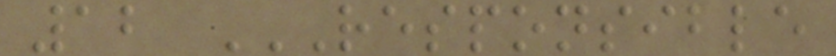12 RESPONSIBLE
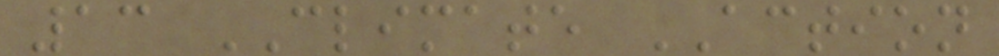13 CLIMATE ACTION
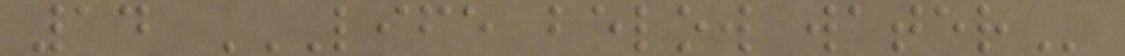14 LIFE BELOW WATER
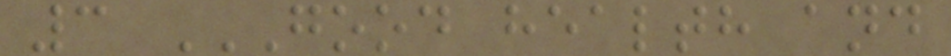3 GOOD HEALTH AND
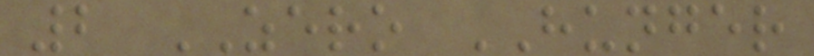2 ZERO HUNGER
